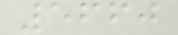5660
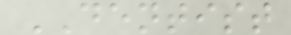DENTIST
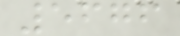5676
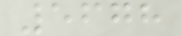5678
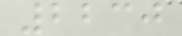2230
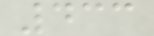433
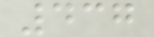437
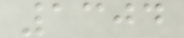1304
